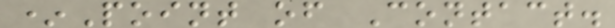*Point of Contact.
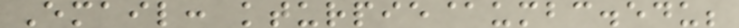Email: kturpie@umbc.edu;
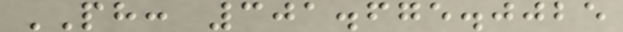PH: 301.675.0025
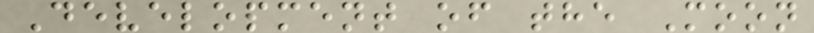Development of the Moon
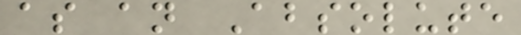as an Absolute
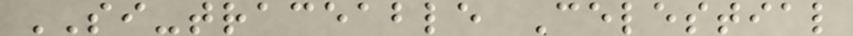SI-traceable Celestial
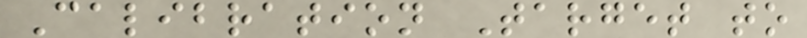Calibration Target to
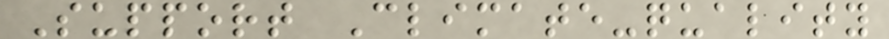Support Climate-quality
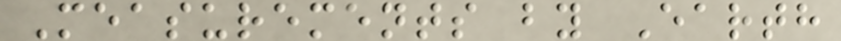Measurements by Earth
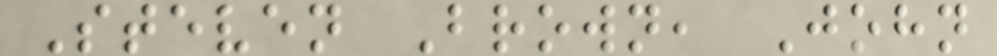Steven Brown, John
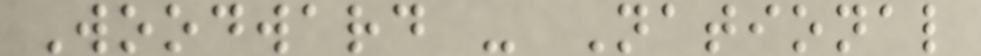Woodward - National
